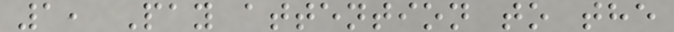1, Pay attention to the
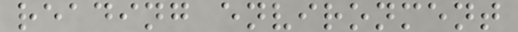reading environment
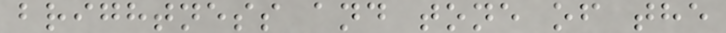brightness and tone of the
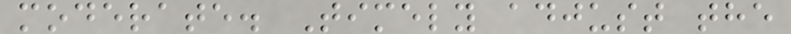moderate. Timely adjust the
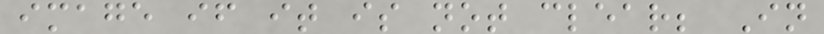image if it is not clear; In
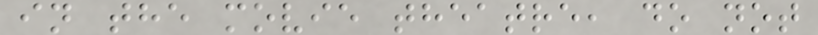in the movie theatre, do not
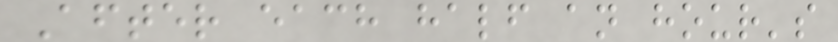After each half an hour's
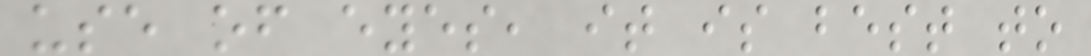use of eyes, it is best to
